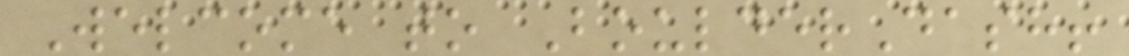Welcome to BoulderDash!
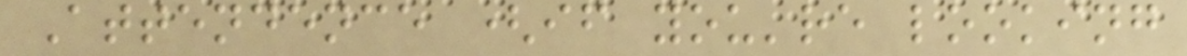Attendence (if you're looking
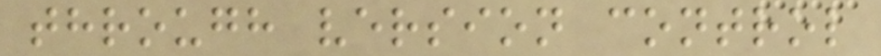through version control
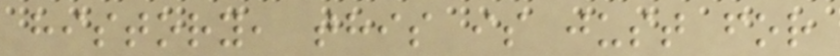history, this is just for
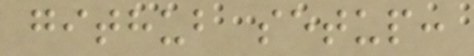github setup:
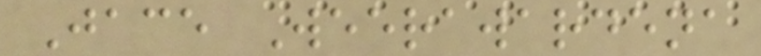Jace Weerawardena
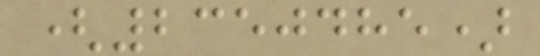(2350485)
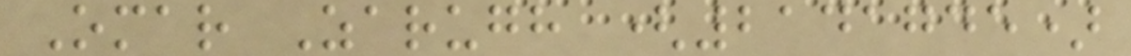Omar Zarugh (2141745)
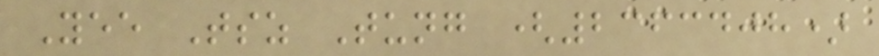Yee Tsz Tung (2363408)
